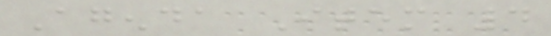Agenda Item 4
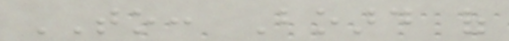TO: Board of
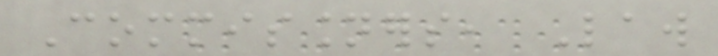Commissioners, Law
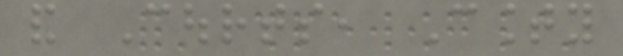and Courts, County
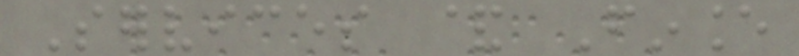Services & Finance
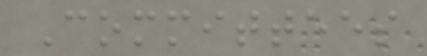Committees
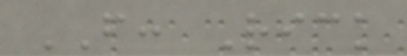FROM: Rick
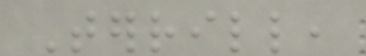Terrill,
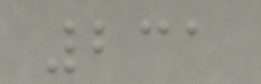231
